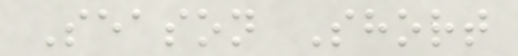Season Short
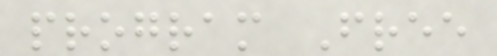program Free
